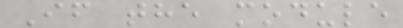If the module
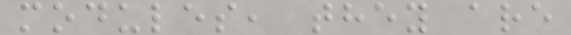modules, they are
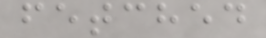fetched
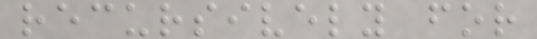recursively for
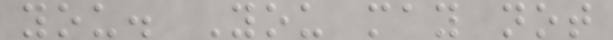you. You may not
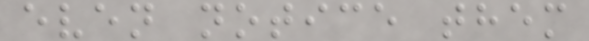even notice them
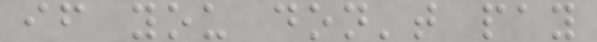if you don't pay
